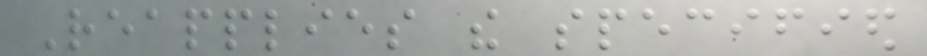Reapplies the specified
